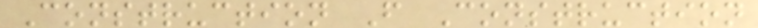Construction F Construction
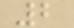2
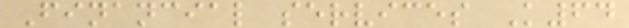Financial services K64
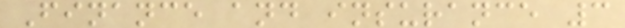Finance and insurance 3
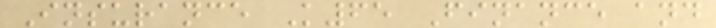Insurance K65 Finance and
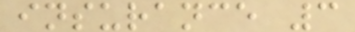insurance 3
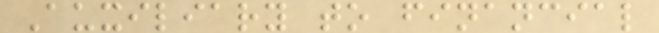Auxiliary to financial
